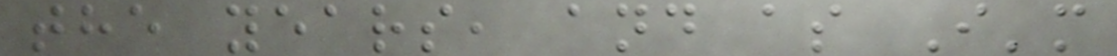the years, and as I'm
